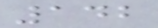142
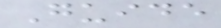Guide
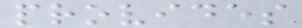provides
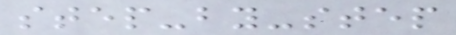step-by-step
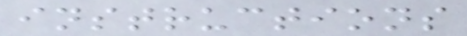instructions
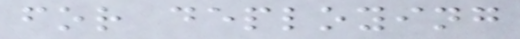for deploying
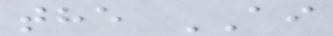the AI
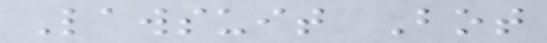Lawsuit Bot
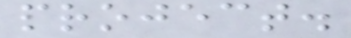project.
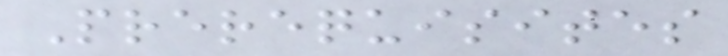Prerequisites
